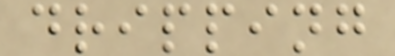dripping
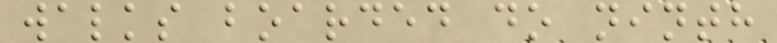walks boarded do ninth
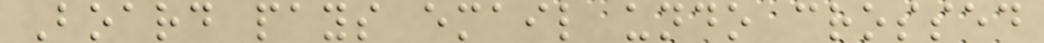Board pays email undo crossed
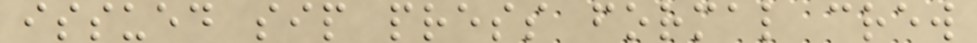issued sip press formal crew
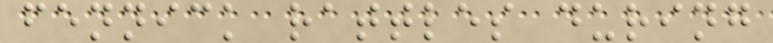fennick rattles during
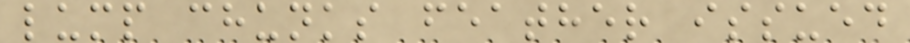lump chunks feather issued
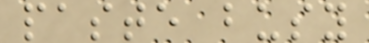paste busy
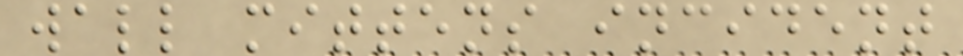wall mittens incident
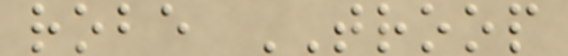robe TROOP
